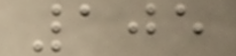105
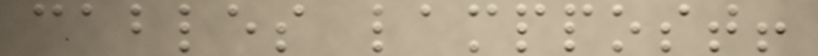cables lamppost!
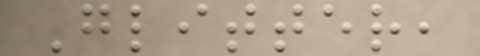Glitter,
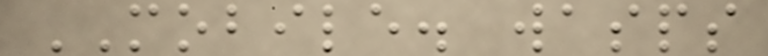MOBILE. wasps
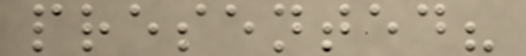presented?
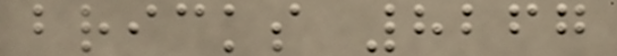bricks 8267
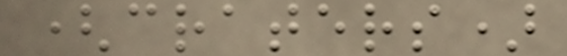(craters)
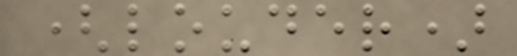(louder)
